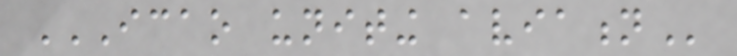ICAO UNITING AVIATION
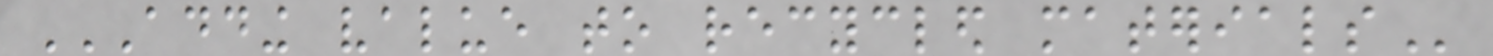ADDING VALUE TO RECYCLED MATERIALS
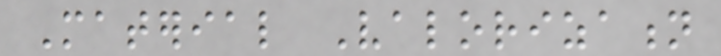Material Valorization
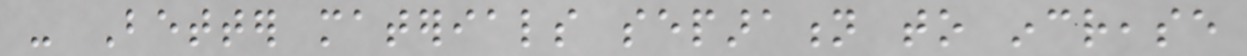- Better materials separation to increase
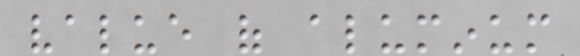value of aluminum
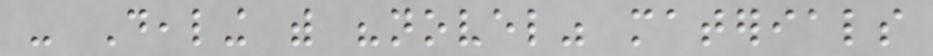- Dealing with "novel" materials
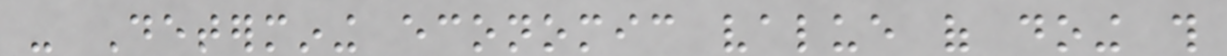- Determining economic value of doing this
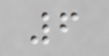6
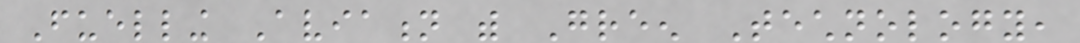Fuelling Aviation with Green Technology,
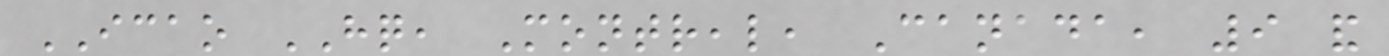ICAO HQ, Montreal, Canada, 9 and
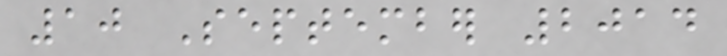10 September 2014
